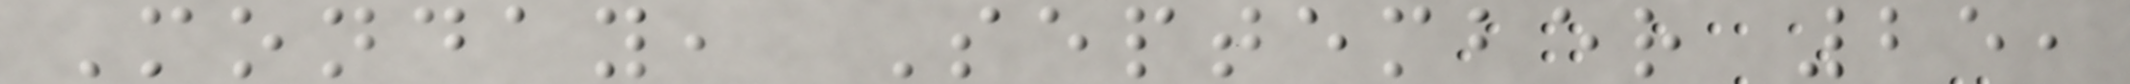Monday, September 25,
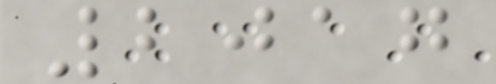2017
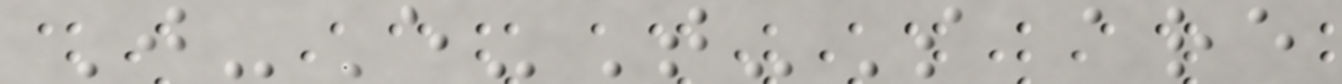J-E-T-S are
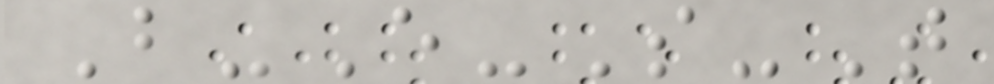B-E-S-T
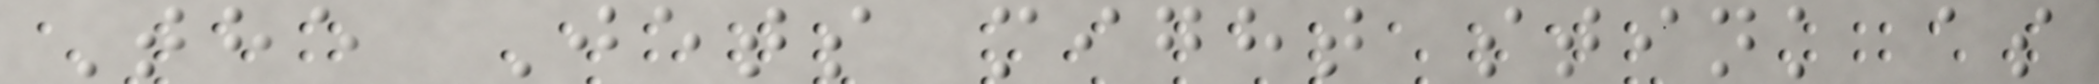The Jets might stink as
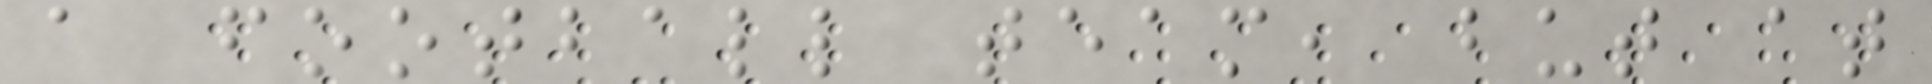a football team, but at
